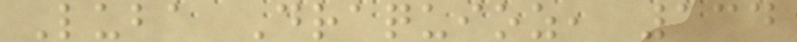Luba Draquioz, 134
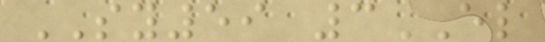SY59 3EL
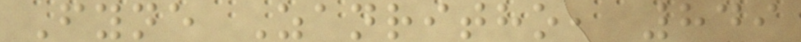Fyne Zanritho, 849
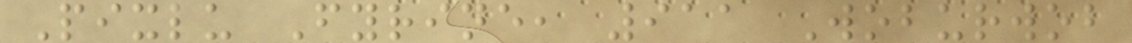Pixlu Fyrine, 911 Woburwob
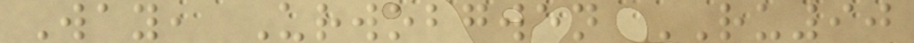Way, Urwobgwen RU90
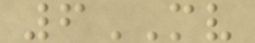6MV
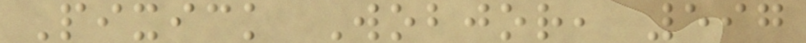Pixick Wobjor, 597
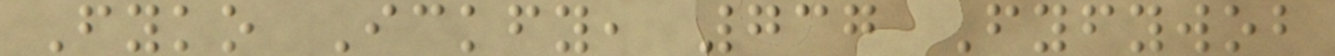Fyko Ickfy, 737 Fyfywob
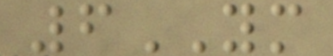6YM
